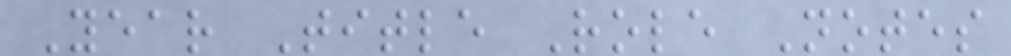Year Title Role Notes
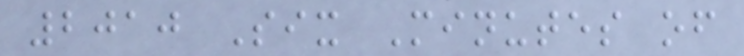2010 Six Minutes of
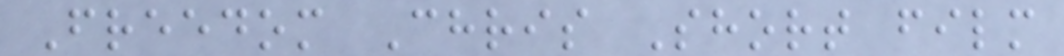Freedom Chris Short film
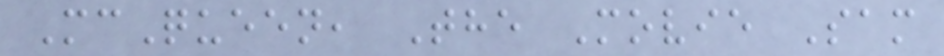McQueen, The Movie Sam
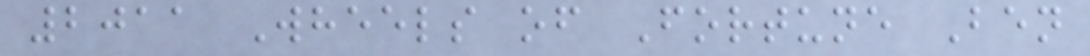2011 Wheels of Fortune Ben
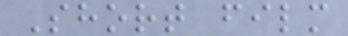Short film
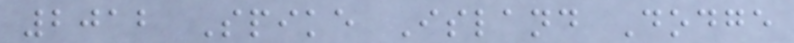2012 Spike Island Dodge
